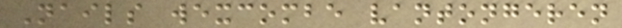Nails wexcombe vantongeren
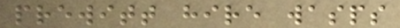prewitt hire wasps
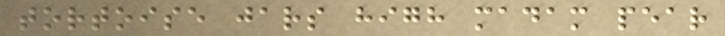tortoise jars high madam pear
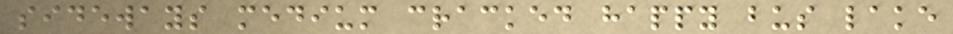sideways medium cracked happy bus lake
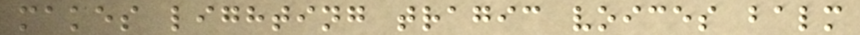makes lighting tragic voices balm
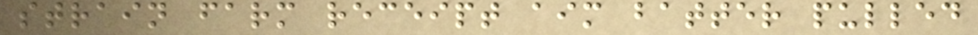strain farm receipt aim batter pulled
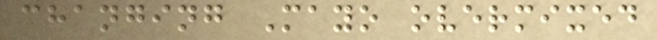changing Mayo overmixed
